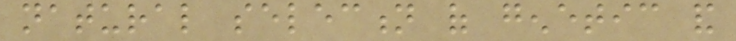natural selection of genetic and
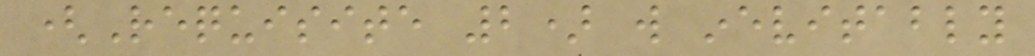(Requisite 2) will inevitably
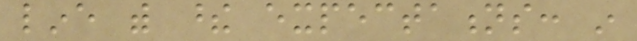line with these expectations: in
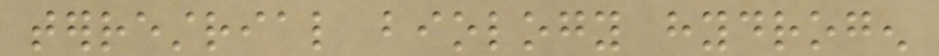terrestrial biology hydrogen
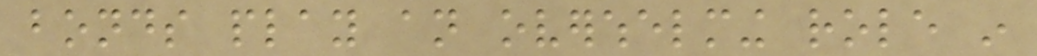bonds play an overwhelming role in
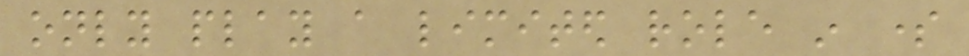only play a limited role in some
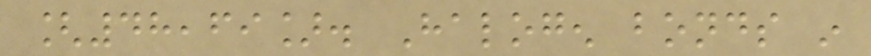[48,69]. Halogen bonds in
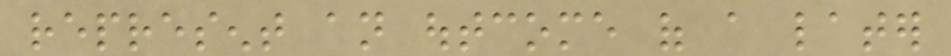represent an outcome of a later
